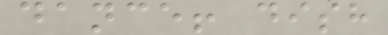dance! dish
